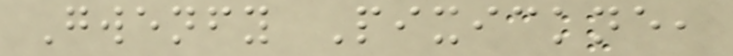Gwenfy Pixickne,
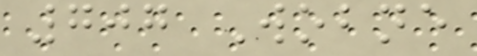707 Wobne
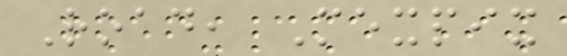Road, Mexpix
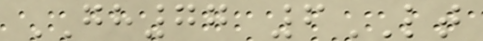GH77 6LT
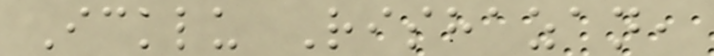Icklu Rishazan,
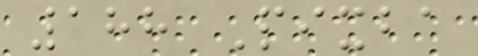188 Pixba
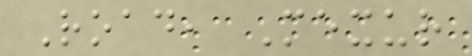Road, Mexur
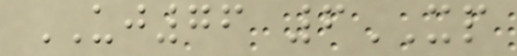UJ76 6XP
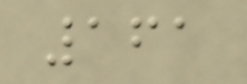161
